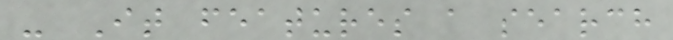- It features a search
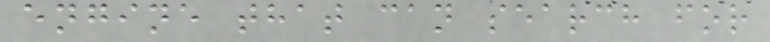engine that can search for
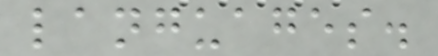languages.
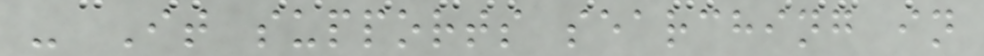- It supports searching in
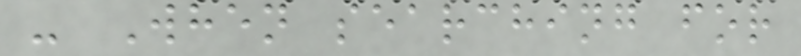- When searching for
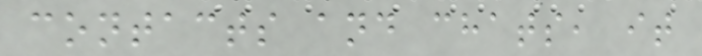contacts and chats, it
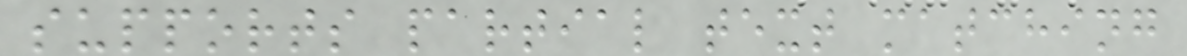supports partial text matching
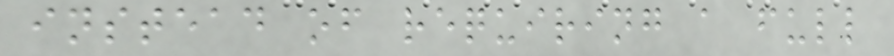instead of requiring a full
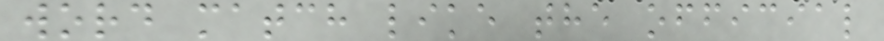word match like the official
